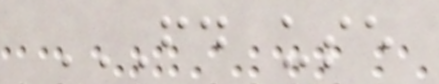FD USE
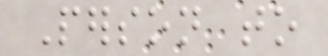Person to
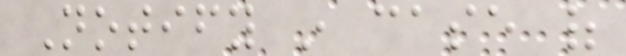Notify in case of
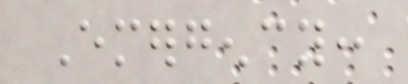Emergency:
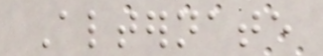Alternate
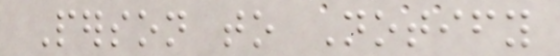Person to Notify
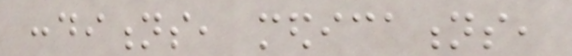conditions, medications,
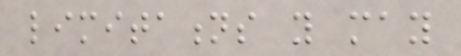limitations you may
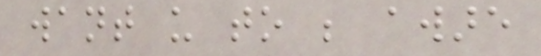want us to be aware
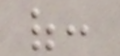of:
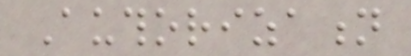Authorization
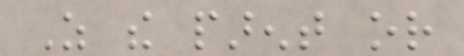As the parent or
